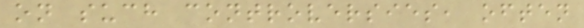on such controversies, often
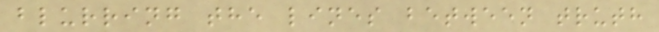blurring the lines between truth
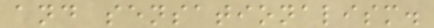and sensationalism.
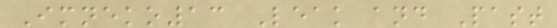Imneko13 Leak and Past
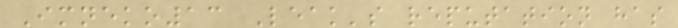Imneko13 Leak's reputation has
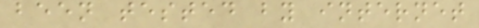been tested by internet
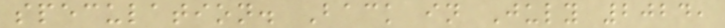speculation. Back in July 2024,
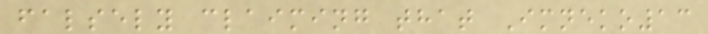falsely claiming that Imneko13
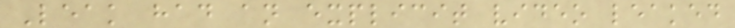Leak had an explicit video leaked
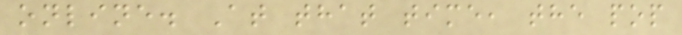online. At that time, the pop
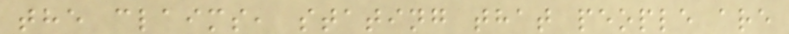the claims, stating that people are
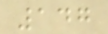147
